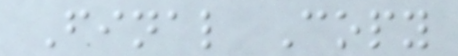Final Copy
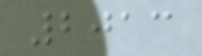2013
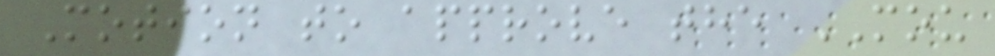Motion to approve the MOU
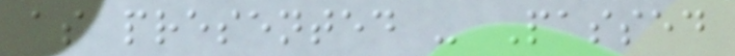as presented - Passed
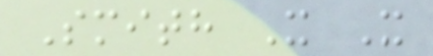Smith X X
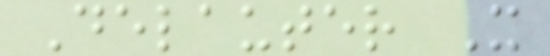Delauter X
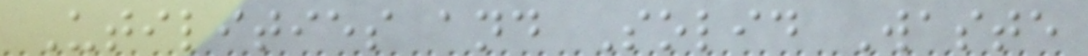Utilities and Solid Waste
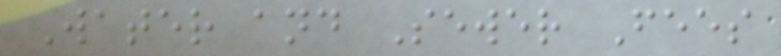Water and Sewer Fees
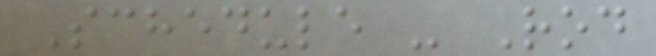Schedule - Rod
